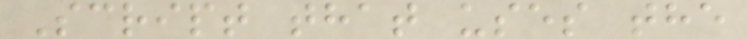Script that uses the
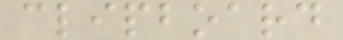clipboard
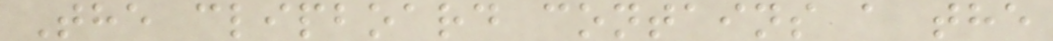The clipboard contains a the
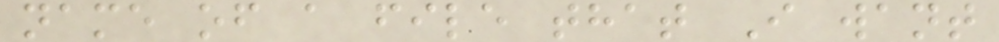name of a file that I want
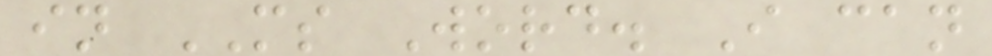in MS Word. I can
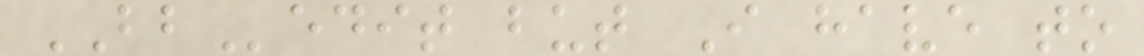BBedit but I have to
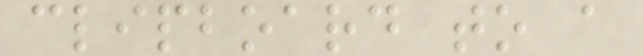clipboard to a
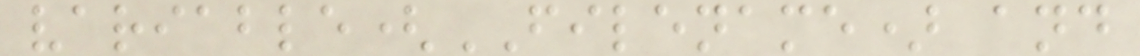variable(FILENAME) and
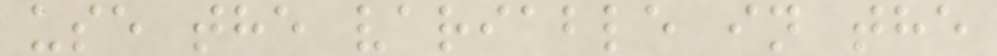use the variable in the
